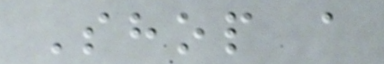Shop a
